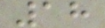18
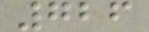726
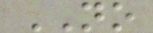NO
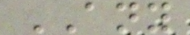ANY
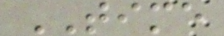TIME
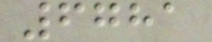6781
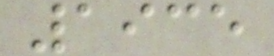1935
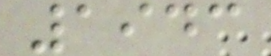1943
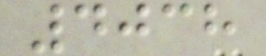4038
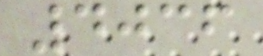4036
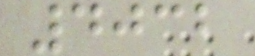4032
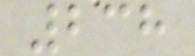238
